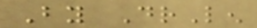By DrLen
